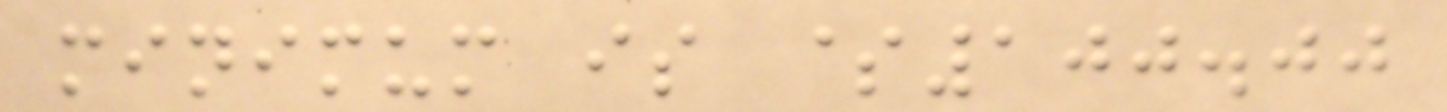minimum is $100.00
